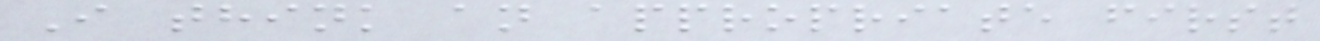I think an appropriate first
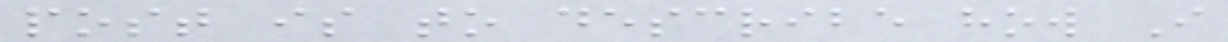post is to describe how I
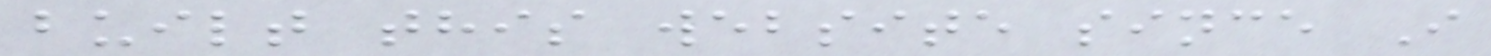built this website since I
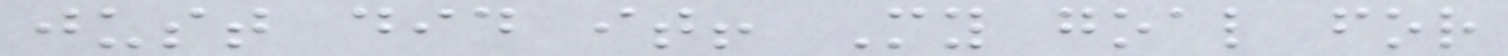just did it! My goal for
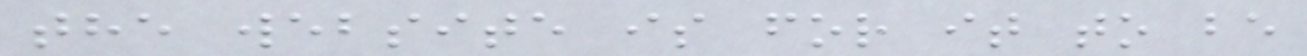the website is for it to be
